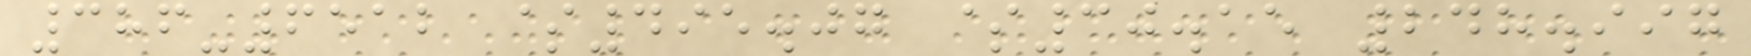386-6512 $495.07 $30.15 248.997
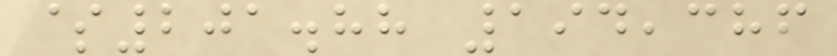$201.88 194,386
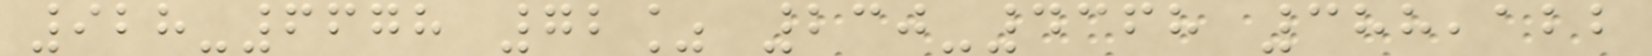928-6678 72% 230-4368 388,122
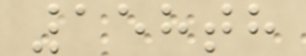158th
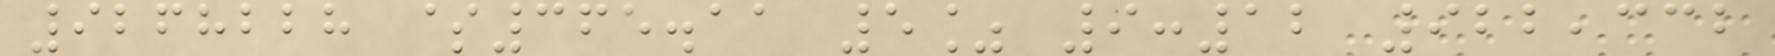9268228 $365.11 5% 9:12 922,332
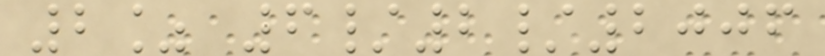2% 6/2/2006
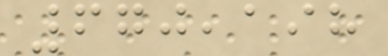670,198
